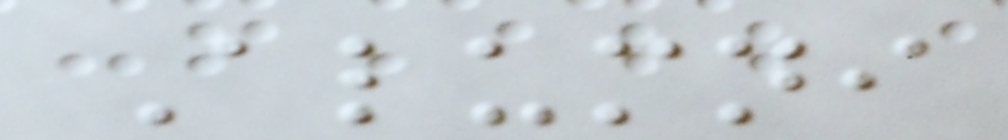Alumni
